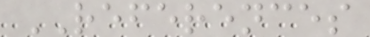REFERENCES
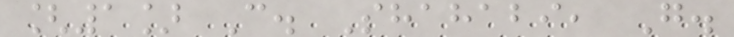[1] C. Shahabi, G.
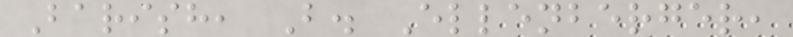Barish, B. Ellenberger,
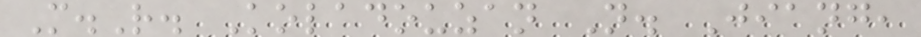M.R. Koladouzan N. Jiang,
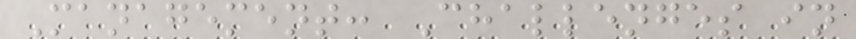Management: Challenges in
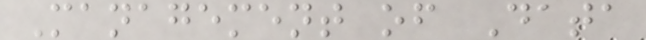Management of Data
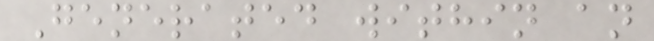Generated within an
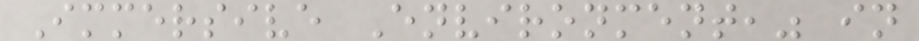Immersive Environment," in
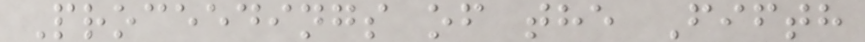Proceedings of the Fifth
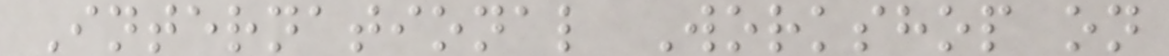International Workshop on
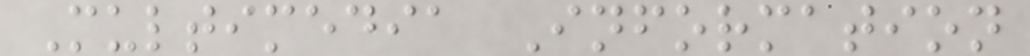Multimedia Information
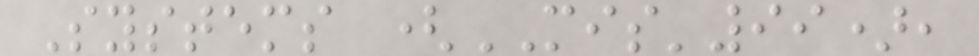Systems (MIS'99),
